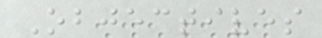Objectives
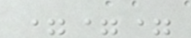===
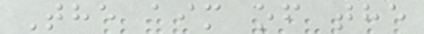The aim of the
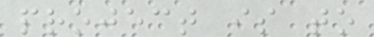project is to
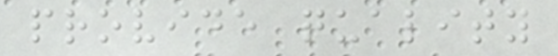provide quality
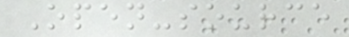Open-source
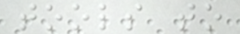tools to
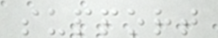support
